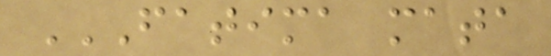FATIMA MATA
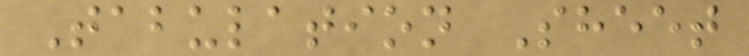Tabulation Sheet
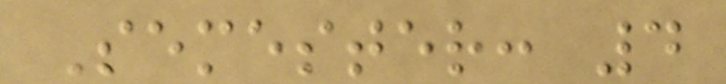Semester: 4
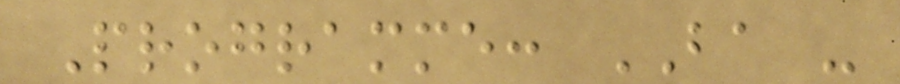Programme: BA -
